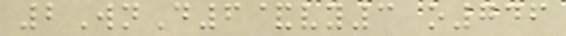2WnD6&vy3 o746
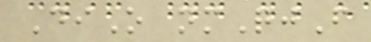DiO nmQjF
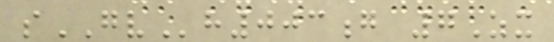sGVh003g 7Zx
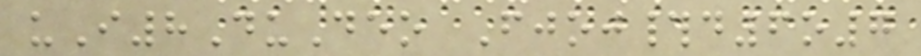uI8DuDeo Fjoj#d6o7
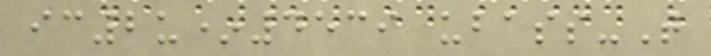ic2u*4539 ubass-T
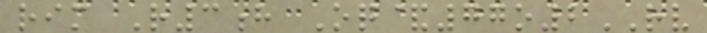rim R3h Oq&77o2RV
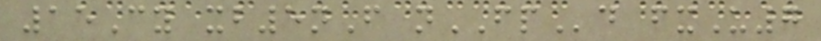15Cy xb5nF nFPd fxU7
